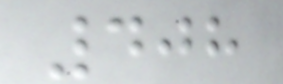408
